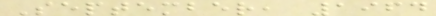September, 1964
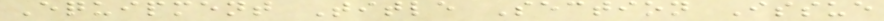Equipment Title Section Issue
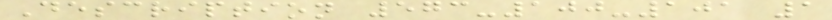Description 573-100-101 1
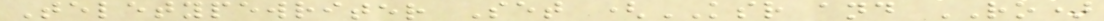Teletypewriter Set (KSR and RO)
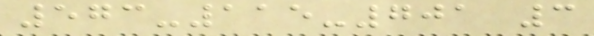573-115-701 3
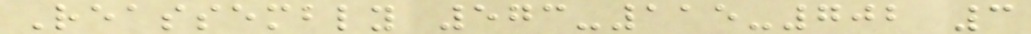Reassembly 573-115-702 3
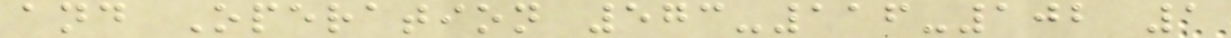and Operation 573-116-102 1
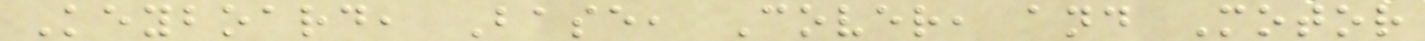Keyboard, Base, Cover, and Motor
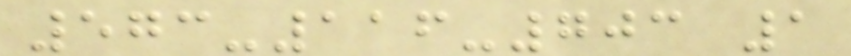573-116-703 1
